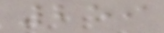259
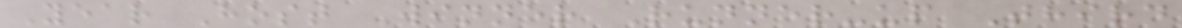Year Host Winner Runner-up Third
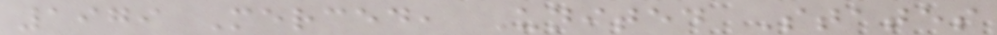1979 Merced, United States
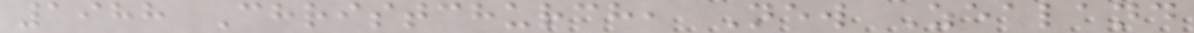1988 Christchurch, New Zealand
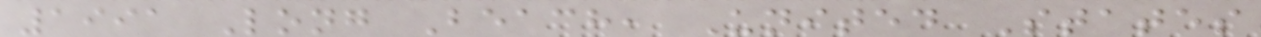1991 Long Beach, United States
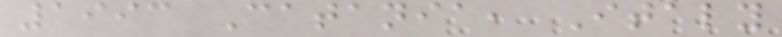1993 Catania, Italy
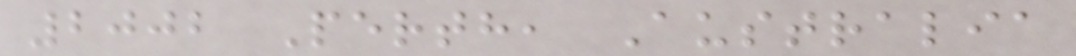2002 Perth, Australia
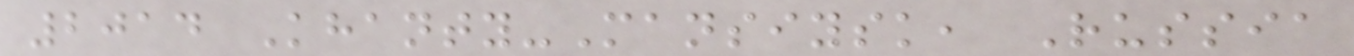2014 Khanty-Mansiysk, Russia
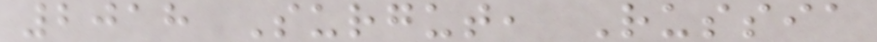2018 Surgut, Russia
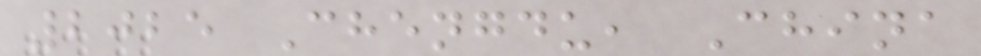2025 Chengdu, China
